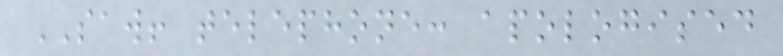SAW! telephone: apologised
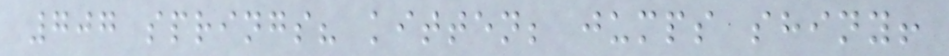707 springs? kitten; jumps shiny!
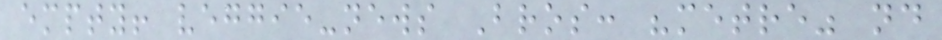empty! veggie-news Bros: "metre" nd
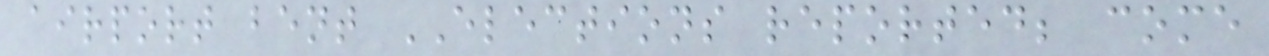airport bent ELECTIONS reported; come
